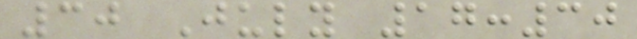30 July 17:30
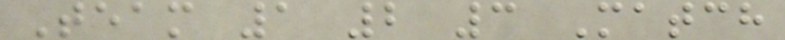Team 1 2 3 Match
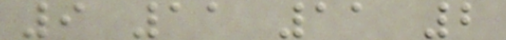9 11 11 2
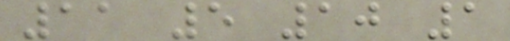11 5 10 1
